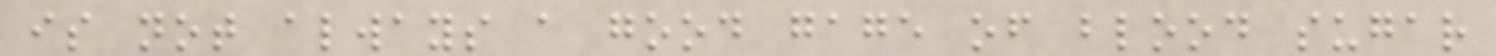is not always a good gage of blood sugar
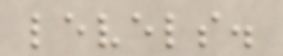levels.
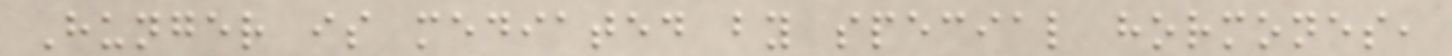Hunger is mediated by special hormones,
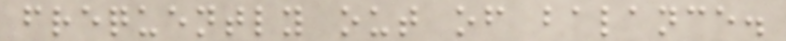frequently out of balance.
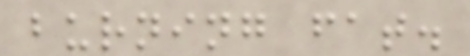burning fat.
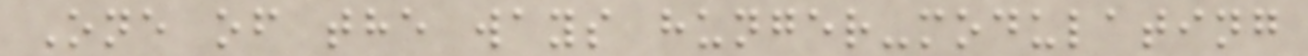One of the ways hunger-modulating
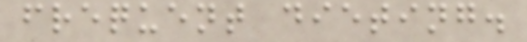frequent dieting.
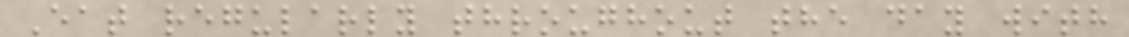Eat regularly throughout the day with
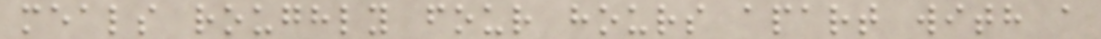meals roughly four hours apart with a
